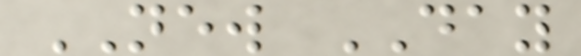NEW DAY
